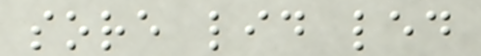sore lid led
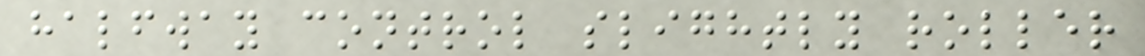halfway control slightly roller
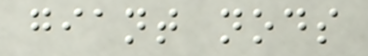giant nods
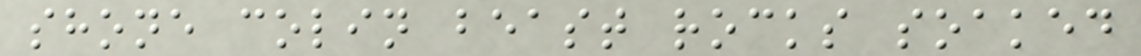shone colin beast rocks soaked
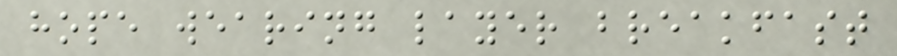hope wearing layer breakfast
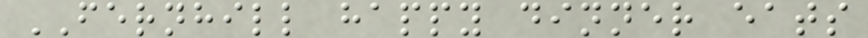FERNHILL happy dinner eats
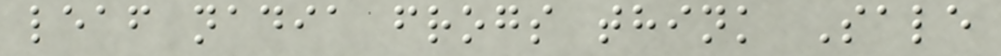leaf nadia frogs think Sale
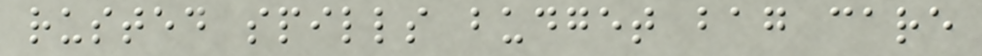rusted spills budget bag care
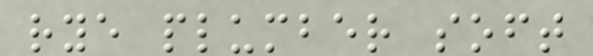rye plumber soft
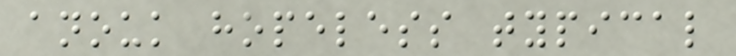anouk hopeless typical
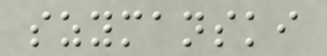szymanski
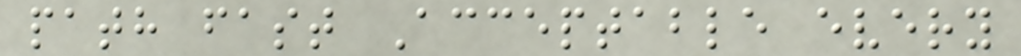path fast Acceptable every
